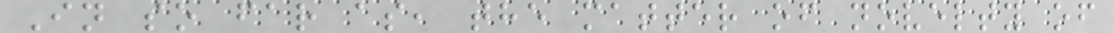In so far as, the matter of novelty of
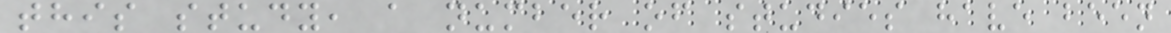this study, a number of studies have been
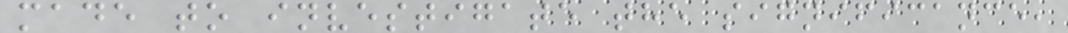made to investigate the significance,
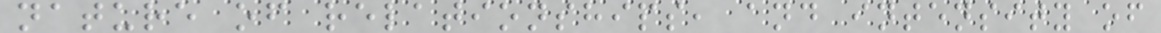nature of relationships, and intensity of
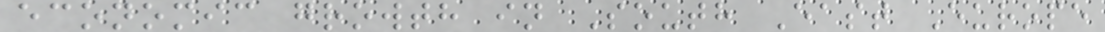economic growth in South East Europe
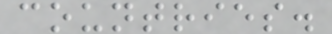countries.
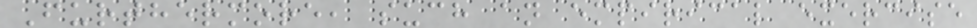Furthermore, such an empirical exercise
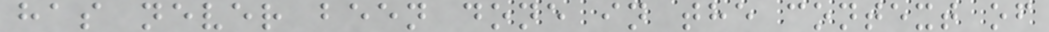has never been done in the context of
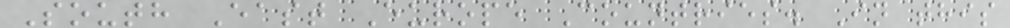South East Europe Countries. In this
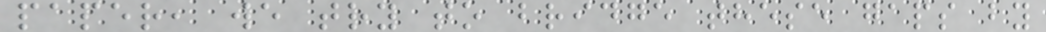paper, we try to bridge these gaps by
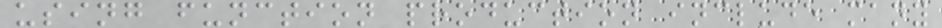using function production include many
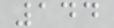144
